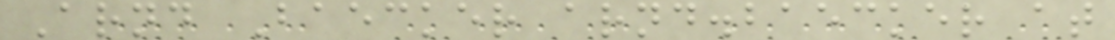Arnd Baecker arnd.baecker at
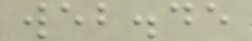web.de
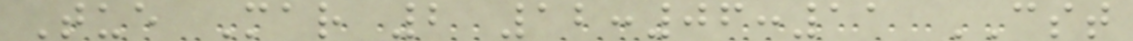Tue Mar 2 12:06:11 CST
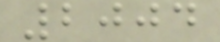2004
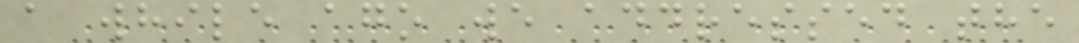a while ago we addressed the
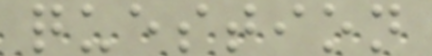question
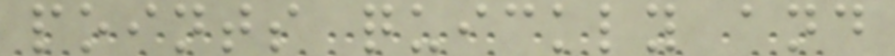points quickly and
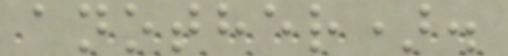another).
